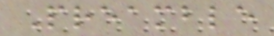Preamble
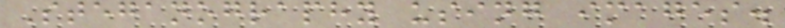Steganography using images.
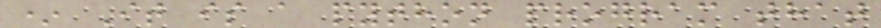* It is a python program that
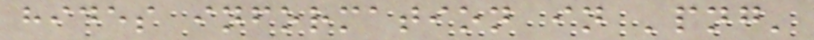hides information in 'png'
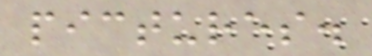pictures.
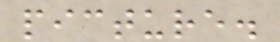picture.
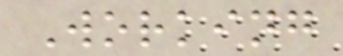Working
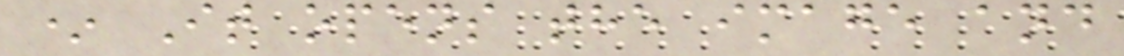* It opens the image and
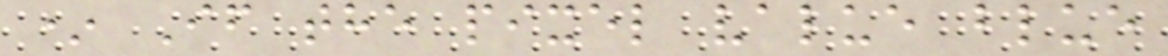* If the pixel value blue
